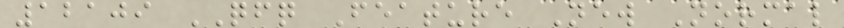12109 QFQ Feature New Normal
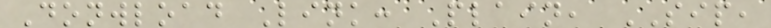Donwload Link: Plain, SIP,
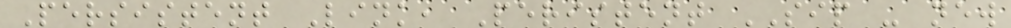Persistent Link, Peristent SIP - new
